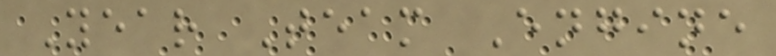Year Team Engine
